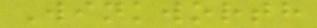Winkworth
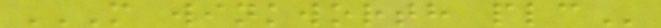M WINKWORTH PLC
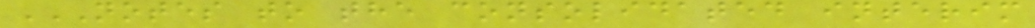NOTES TO THE CONSOLIDATED INTERIM
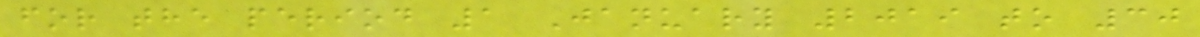for the period 1 January 2019 to 30
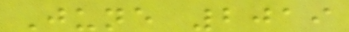June 2019
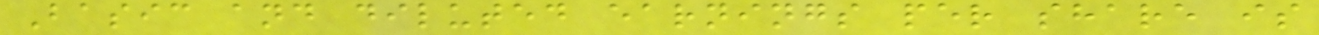Basic and diluted earnings per share is
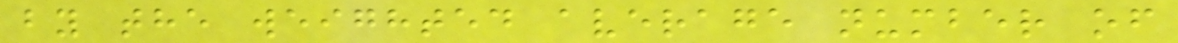by the weighted average number of
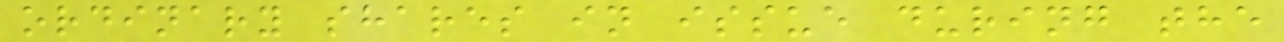ordinary shares in issue during the
